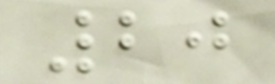20
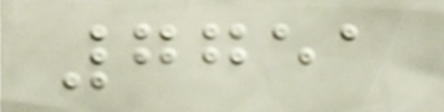7751
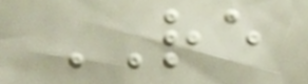RE
